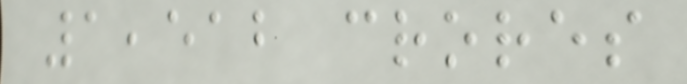1,512 crores
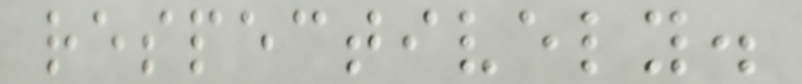respectively.
